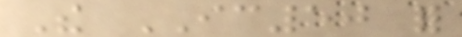The IC50 for
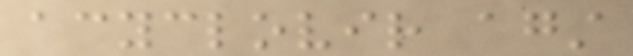acyclovir against
